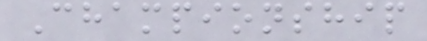Championship
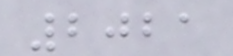2021
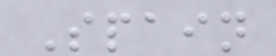Spain
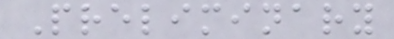Preliminary
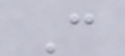C
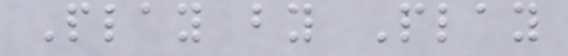Play by Play
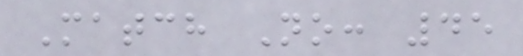Match No: 45
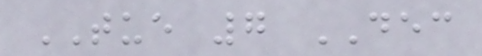TUE 7 DEC
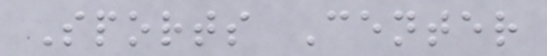Sports Center
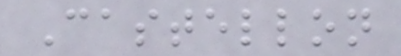Castellon
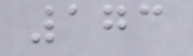173
